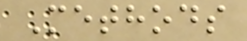Methods
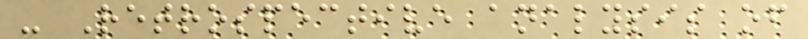- Retrospective analysis of
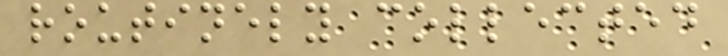routinely collected
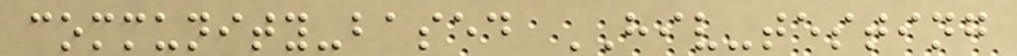community-based HIV-testing
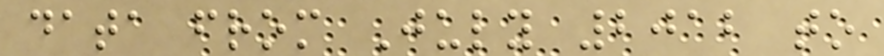data from July 2012 to
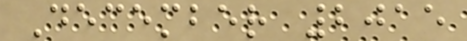December 2015
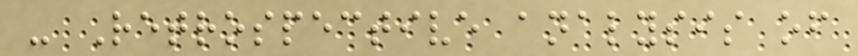- Retrospective analysis of
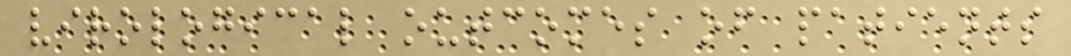virological outcomes of patients
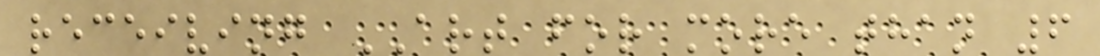receiving ART for more than 6
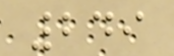249
